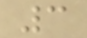3
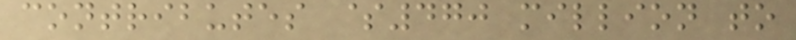contributes $470 million to
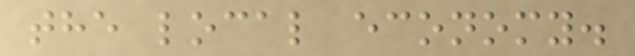the local economy.
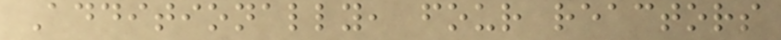Additionally, four reactors
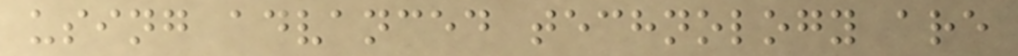using advanced technology are
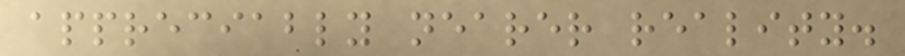appreciably nearer reality.
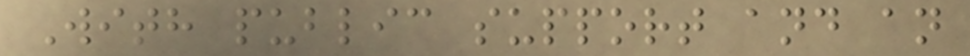With public support and an
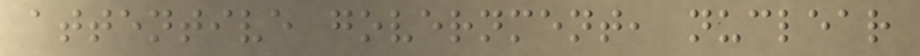attentive government, nuclear
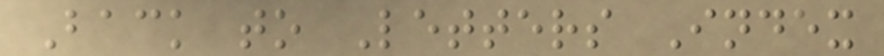Back to Letters Index
